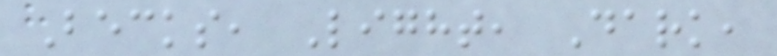Becks, Light, Dark,
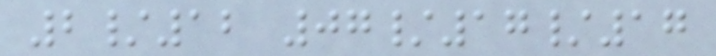2/12 07/17/17
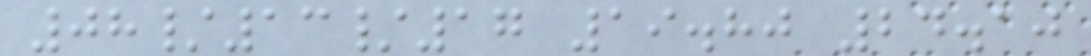08/13/17 19.80 24.10
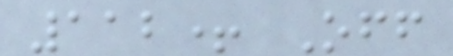112+ Off
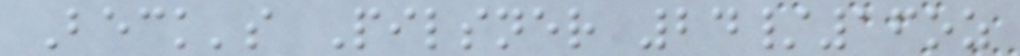Beck's Pilsner 24/16oz
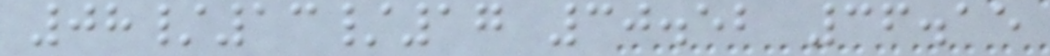08/13/17 30.52 36.15
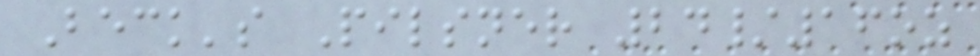Beck's Pilsner 24/16oz
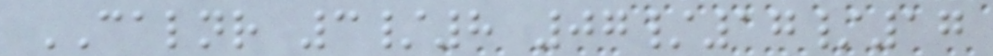CALNR 3/8 07/17/17
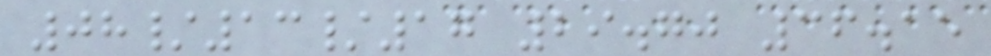08/13/17 29.70 36.15
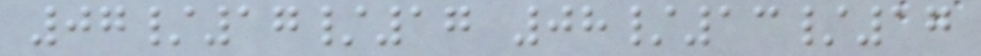07/17/17 08/13/17
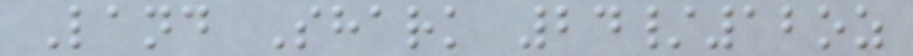Land Shark 24/12oz
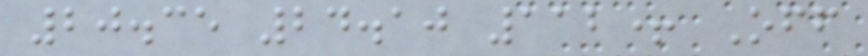20.35 24.10 112+ Off
